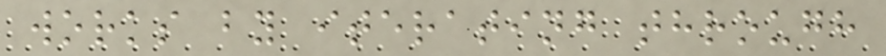works by iterating through
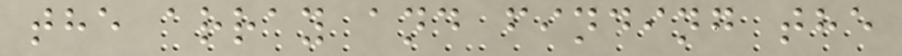the array and finding the
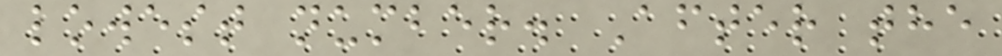lowest number. After the
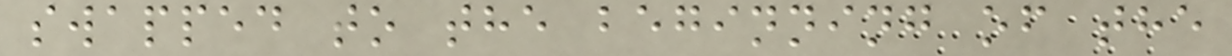swapped to the beginning of the
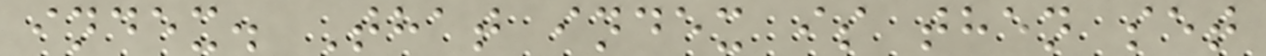index. That index is then set
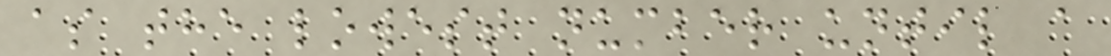as the lowest number until a
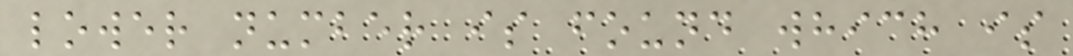lower number is found which is
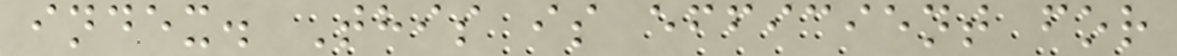index. This is efficient for
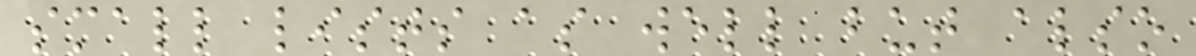small lists as well but also
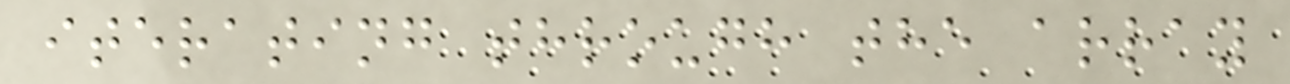iterating through the array
